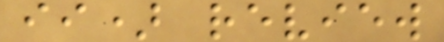ii) review
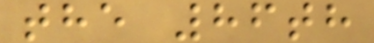the 86th
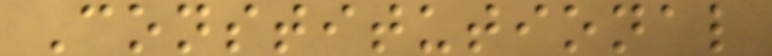Constitutional
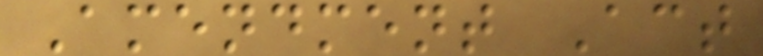Amendment Act
